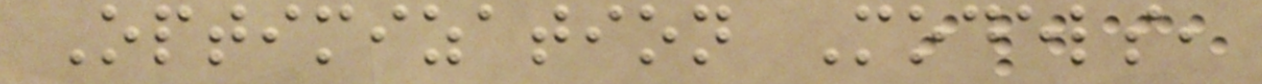Optimization Models,
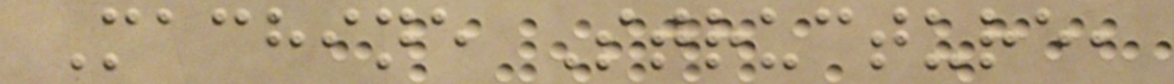Machine Structure,
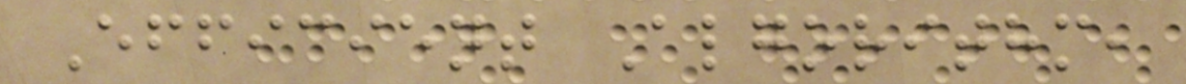Efficient Algorithm,
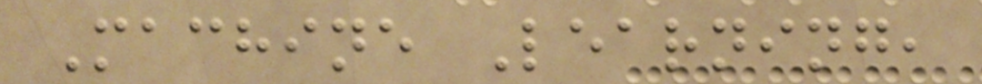Machine Learning,
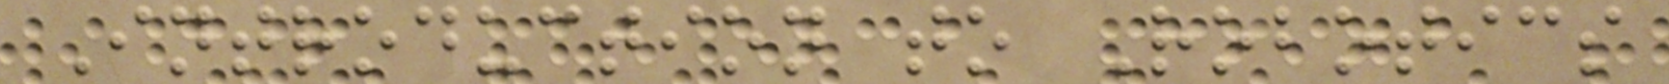Introduction to Robotics
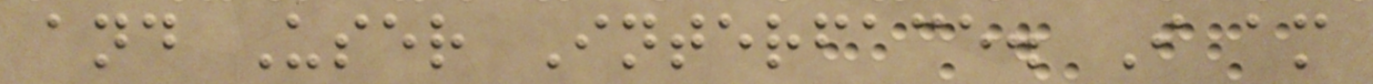and User Interface. I am
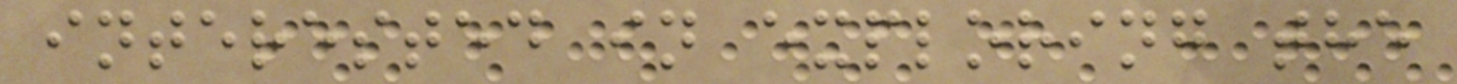interested in exploring the
